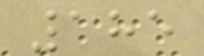185
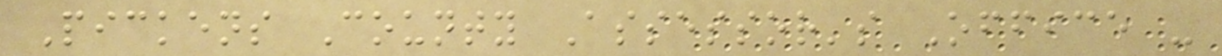Pickens County Assessor's Office -
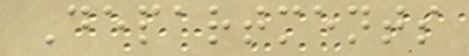Departments
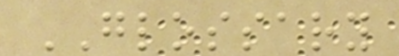GLOSSARY
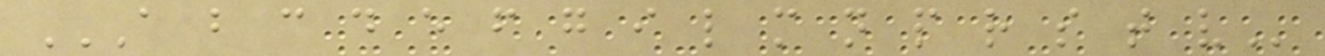A B C D E F G I L M N P R S T V
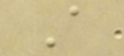A
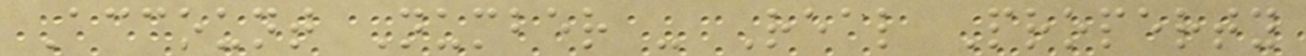Account Number - Real Property
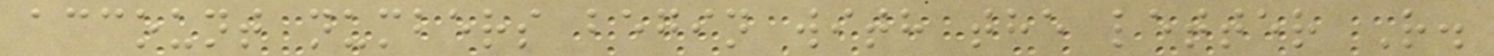account numbers begin with the letter R.
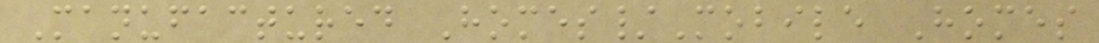Manufactured Homes/Mobile Homes
